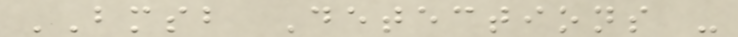BMSB Detections -
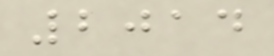2014
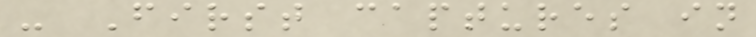- First captures in
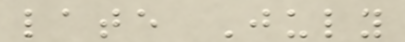late July
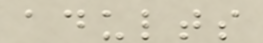adults
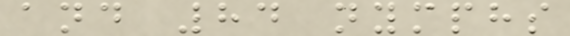and 84 nymphs
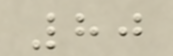80
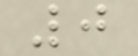0
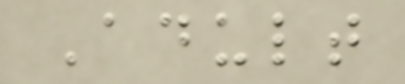Adult
